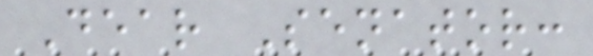Dear Senator:
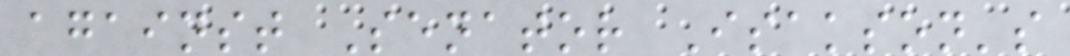against Senator Isakson's
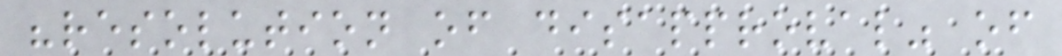"resolution of disapproval" of
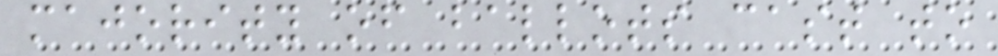majority of ballots cast to
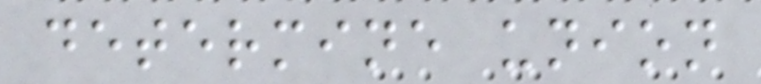determine union
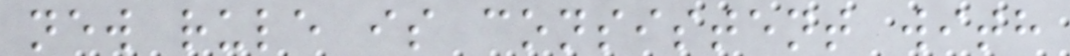new rule is consistent with
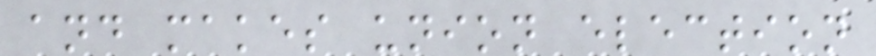and makes union election
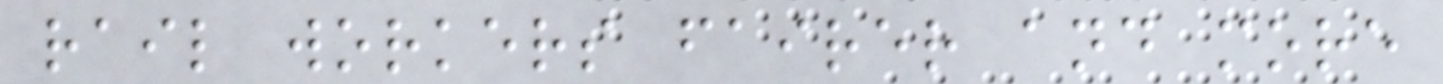rail workers fairer and more
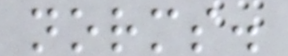norms.
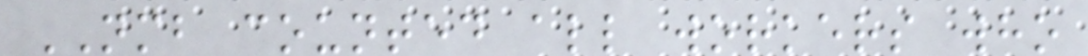NMB counted all workers who
